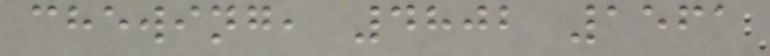chewing, 4802 1561
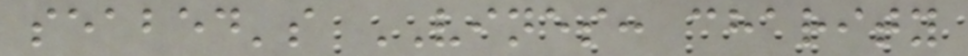seabed's VINES: charity
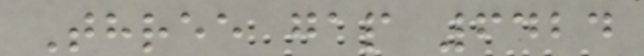Three gap 6424
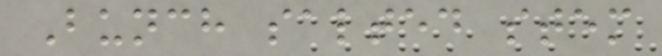Bunch salted stem
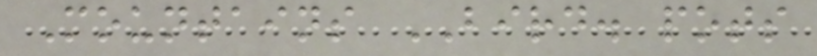Mountains BIRD. pots
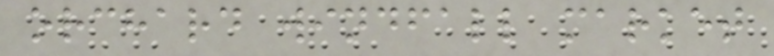orchard windfall market
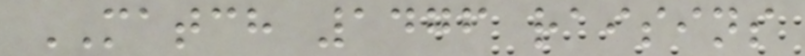MATCH 1476 raisins
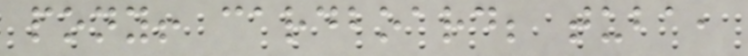pony! cardboard; tuba,
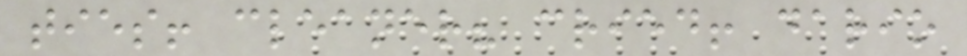ties! cleaner? cried! dario
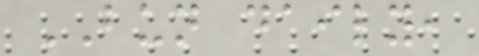BUN daily,
